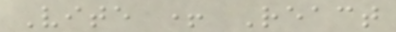Vite + React
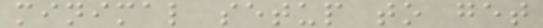minimal setup to get
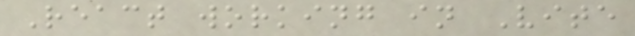React working in Vite
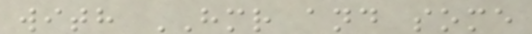with HMR and some
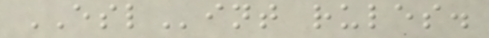ESLint rules.
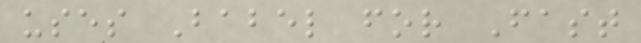uses Babel for Fast
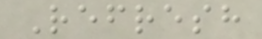Refresh
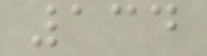134
